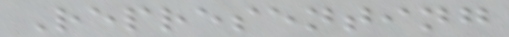Representing
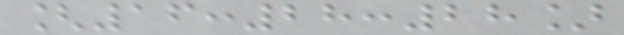[16:28:28]
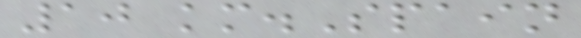10 km.Spain
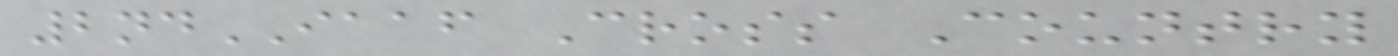2ndIAAF Cross Country
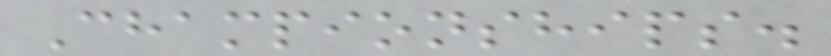Championships.
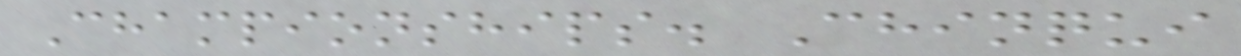Championships. Chinqui
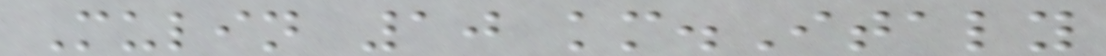Mulin 10 km.Italy
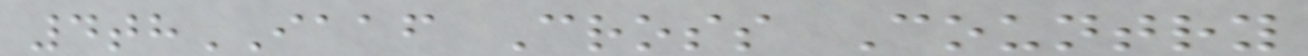4thIAAF Cross Country
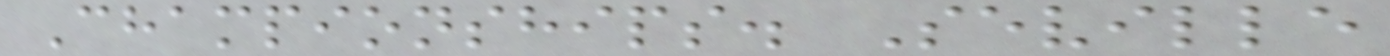Championships. Seville
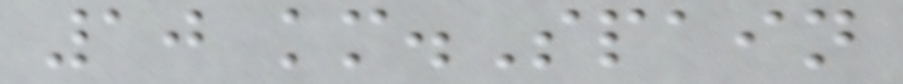10 km.Spain
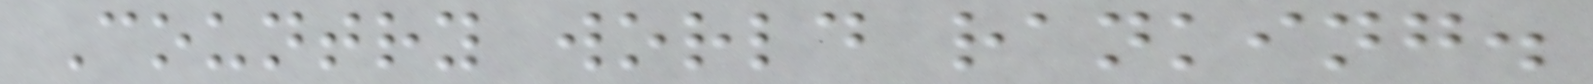Country world ranking.
